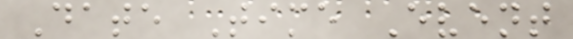Date Time Event
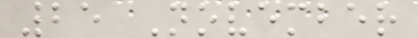25 November
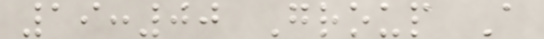19:00 Group A
